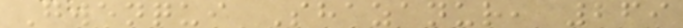Gwenqui Shazanur, 269
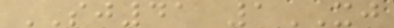SJ41 1XJ
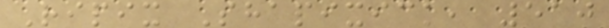Ripix Shapixick, 510
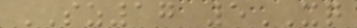SZ17 5XQ
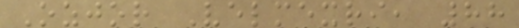Ozjor Velmexri, 88
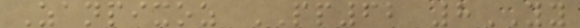Zanpixoz PP62 8YY
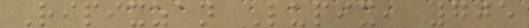Ripixzan Lupix, 705
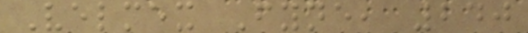Velmex Fyne, 240
